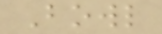Bowl
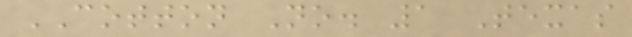COTTON No. 1 Texas
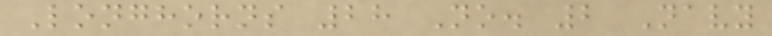Longhorns 28 No. 2 Navy
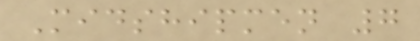Midshipmen 7
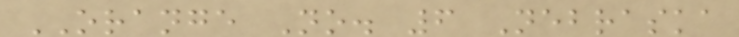ORANGE No. 6 Nebraska
